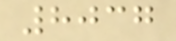8037
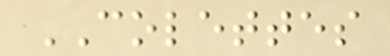COLETTES
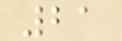21
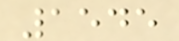1545
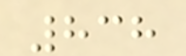838
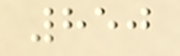850
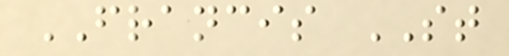FRANCIS ST
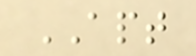APT
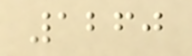1260
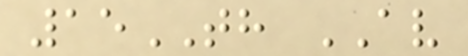15TH AV
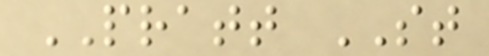PRATT ST
